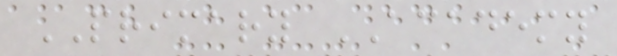PRIMARY ACADEMY
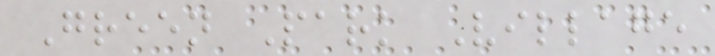Green Park Village
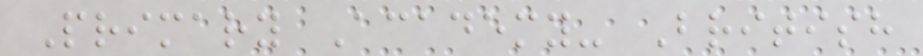Primary Academy- British
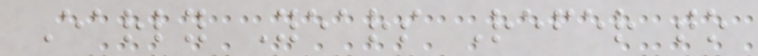Early Years Refer to
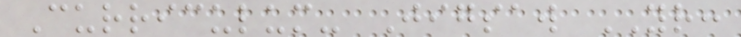Curriculum- Jigsaw YR:
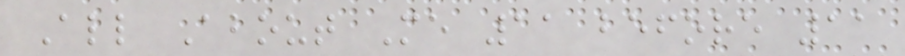All About Me 11 before 11
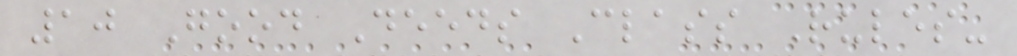10 Good Deeds Class Rules-
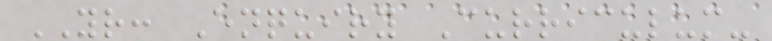YR: Enquiry Curriculum-
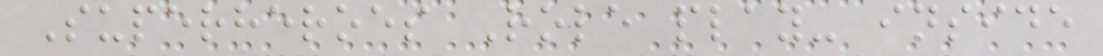Superheroes Role play- inside
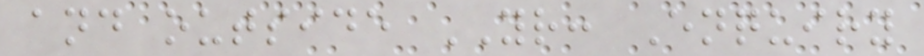and outside YR: Enquiry
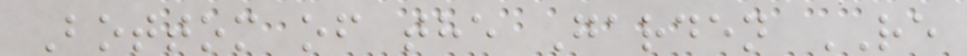Bottom of the Garden RE
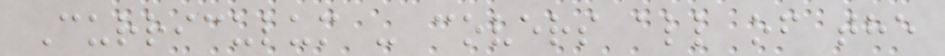Curriculum - covers all of the
